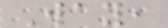Way,
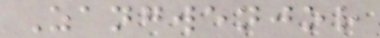Zangwenjor
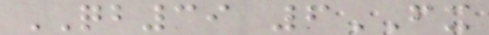QB39 6FX
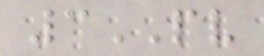3PV
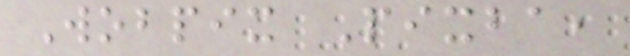Wobpix Pixba,
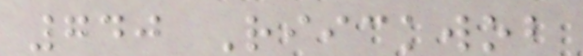740 Riickwob
